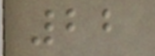22
